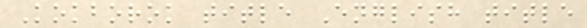Kokborok title English title
